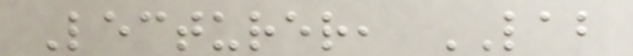Lecturer, LAB
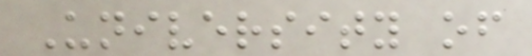University of
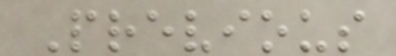Previous
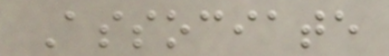Associate
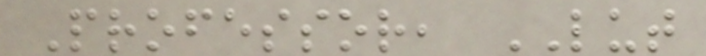Professor, LUT
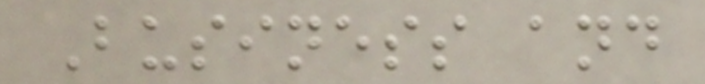Business and
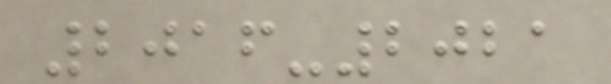2016-2021
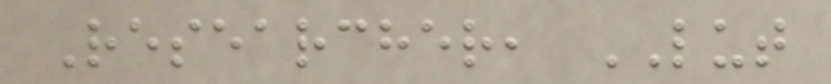Researcher, LUT
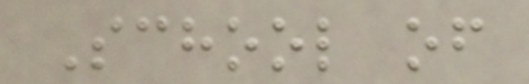School of
